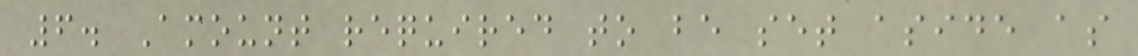6. Amount required to be set aside as
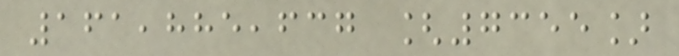161,885,637 [7355]
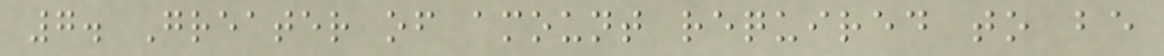7. Greater of amount required to be
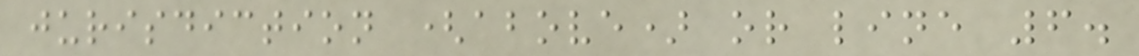jurisdiction (above) or line 6.
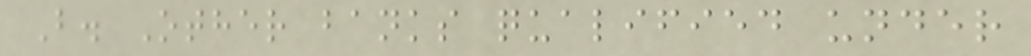B. Other banks qualified under
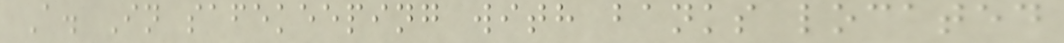A. In safekeeping with banks located
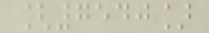[7540]
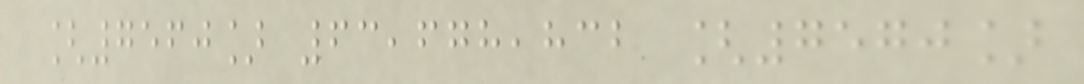[7560] 63,678,832 [7570]
